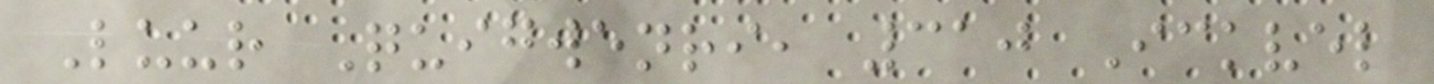Luur Quigwenri, 310 Ickvel
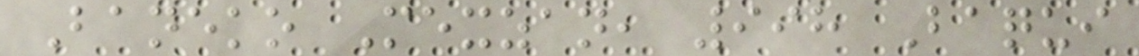Baneko Mexzan, 998 Baqui
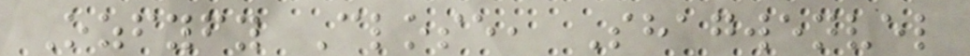Ozfyfy Close, Shagwenvel
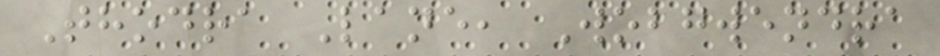Thodra Lane, Wobgwendra
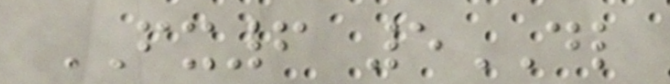FX6 5DL
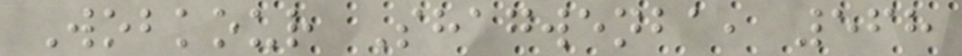Wobkour Shagwenba, 568
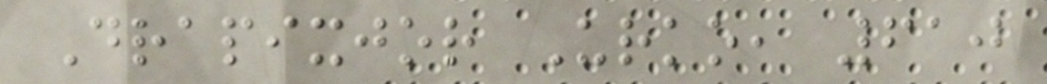Drapixjor Urko, 610
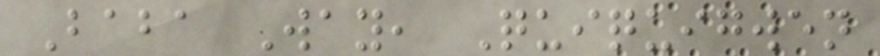Baba Way, Quiquigwen
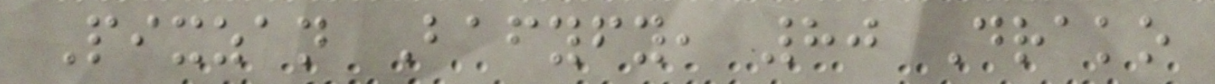Pixzan Bafyfy, 80 Drako
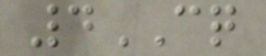4CQ
